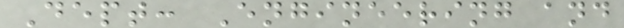Dept: Engineering and
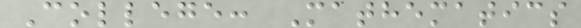College: Mathematics
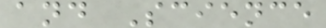and Science
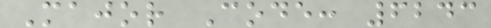Major Code: 6243
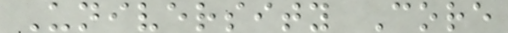University Core
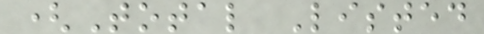(Total Listed
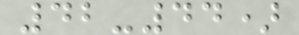42-44)
